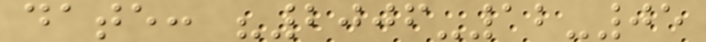date: "2006-12-05
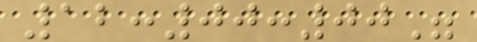12:00:00"
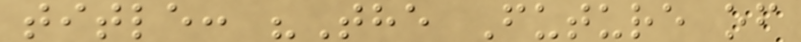title: "The Future of
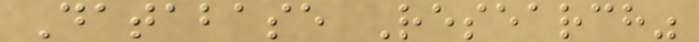Database Research"
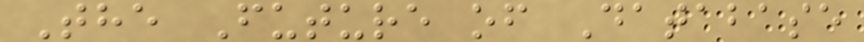The Future of Database
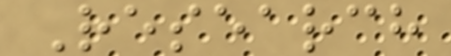Research
